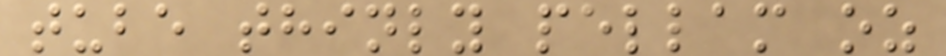tube thinly pellam oz
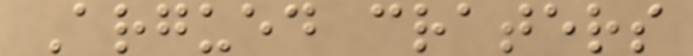Argued craters
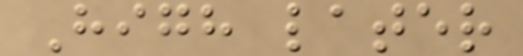High later
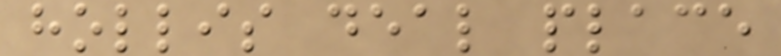hollis deal place
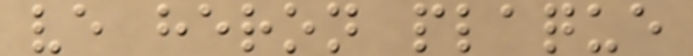ve heron plaque
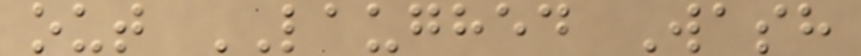out LAUGHED Wash
